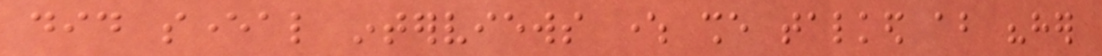did several interviews where she talked about "her
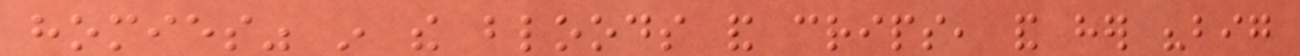homies" in the bloods and crips, and her "big
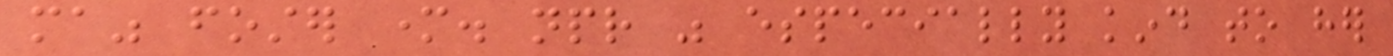ma" foster mother. npr was especially kind to her
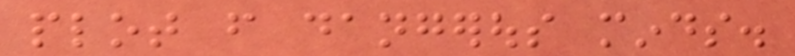plot from dangerous minds.
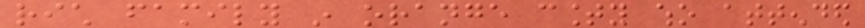rich family in orange county who attended
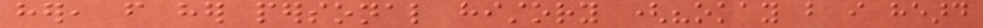her, from her personal history ("okay but i heard
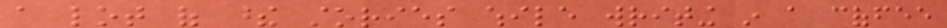a lot of these stories while writing in a coffee
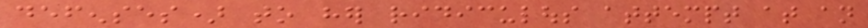defenses) to her ridiculous attempt at an
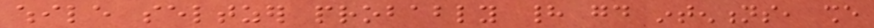while seltzer probably had good intentions, she
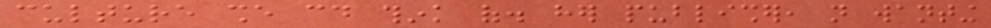culture she could think of. her publisher, not wanting
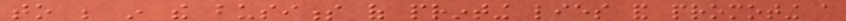to be in the business of printing lies and promoting a
